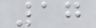17
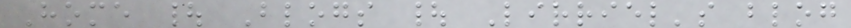Home | Blogs | Lirriel's blog
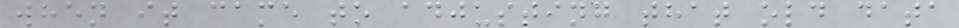when it came to adjusting that old data
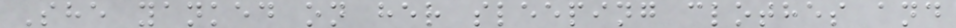She yanked on her sleeping clothes and
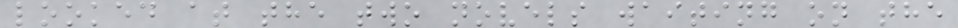looked at the two novels waiting on the
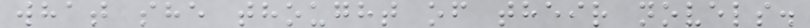what she thought of their novels.
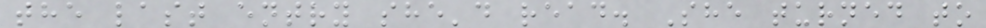the last entry she'd read. She turned to
